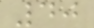40
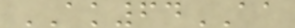AK64AA
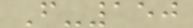F-150
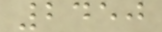2450
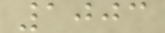1003
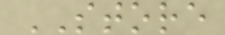STORE
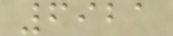6921
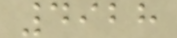4928
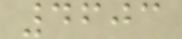4603
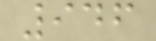946
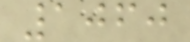1060
